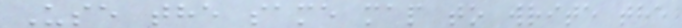Use the same map to write the
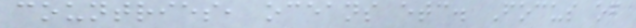countries, oceans etc. Focus of
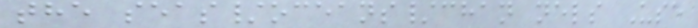the seas/oceans/chan nels Use
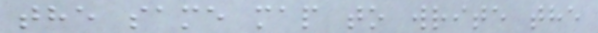the same map to write the
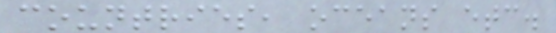countries, oceans etc.
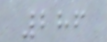286
